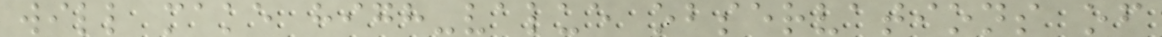will make high-value observations of
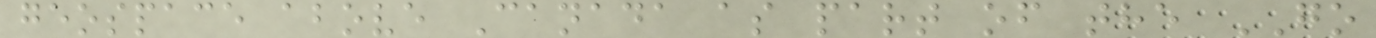geospace above Canada as part of the GO
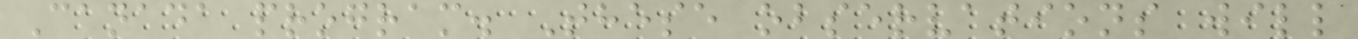Canada program. These observations will
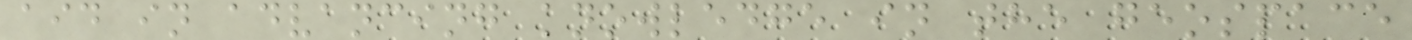aid in advancing knowledge in the geospace
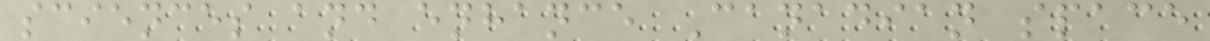sciences and enhance Canadian space
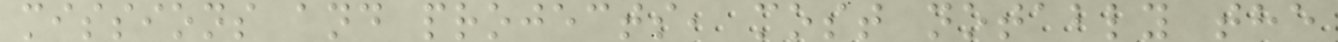missions and projects, most notably the
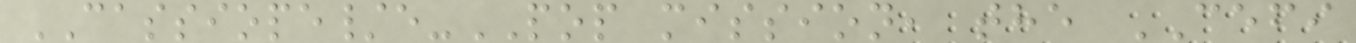CASSIOPE/e-POP mission, the CEFI
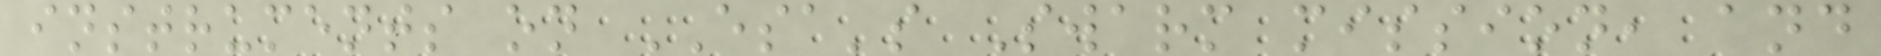instruments on ESA's Swarm mission, and
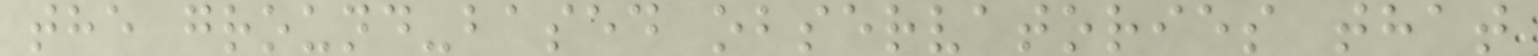the ground-based observatories that
